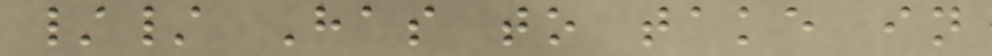// Has to take in
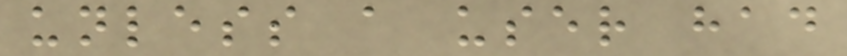unless a user had
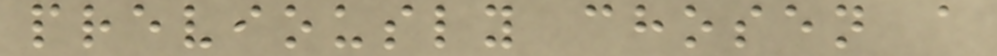previously chosen a
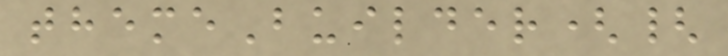themeBuilder({
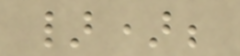});
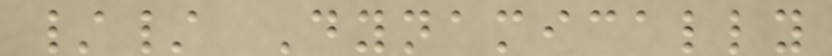// Dynamically
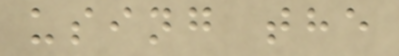using the
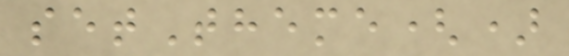setTheme()
